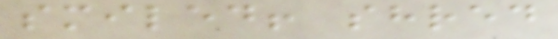smiled! shred
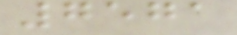7571
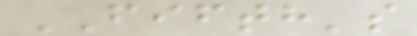FIFTH's
